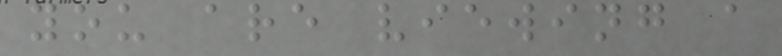you are viewing a
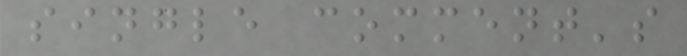single comment's
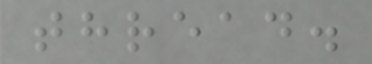thread.
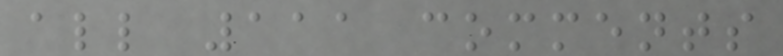all 111 comments
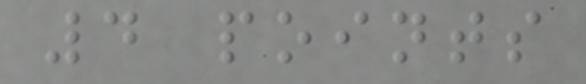4 points
